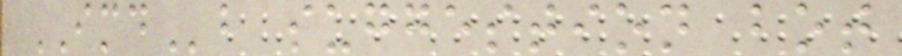IMDb suggestion bot
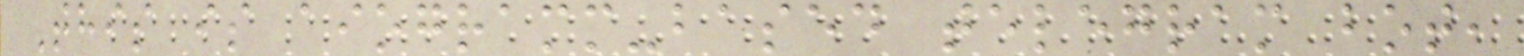This is aiogramm-based telegram bot,
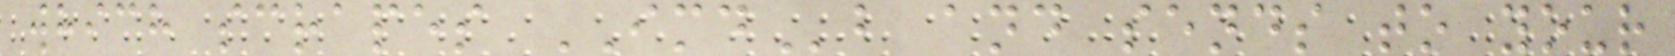which scrapes IMDb and sends to your
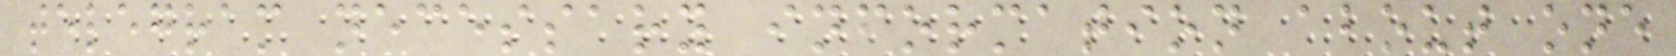telegram necessary information about one
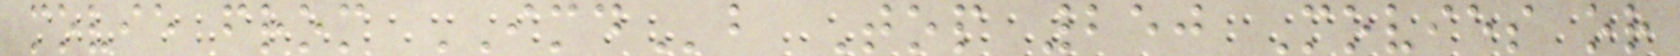movie from IMDb Top 250 Movies or
